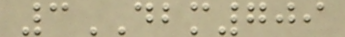3DBM709
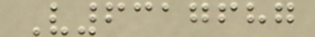V6317687
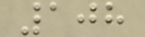108
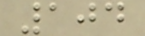104
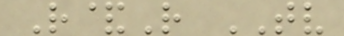R&R TV
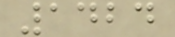1424
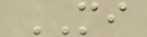MI
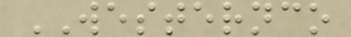WESTERNCO
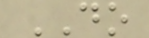DO
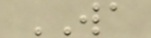WA
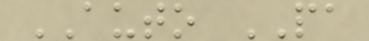AUTO PA
